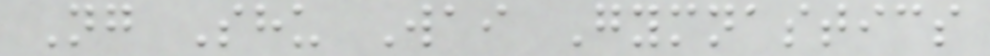Ng Shu Wai Gymnastics
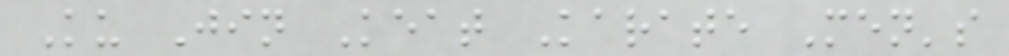Ku Jin Keat Karate Men's
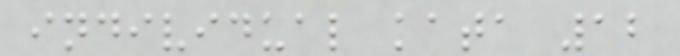individual kata 12
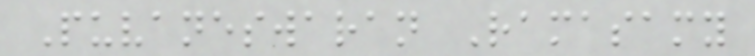Puvaneswaran Ramasamy
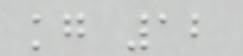kg 12
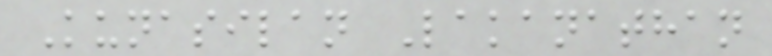Kunasilan Lakanathan
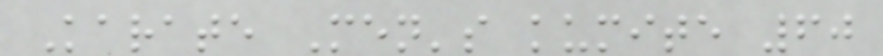Karate Men's kumite 60
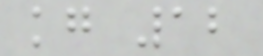kg 12
